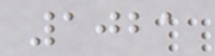1021
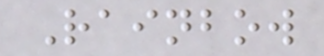Rainbow
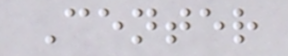Center
